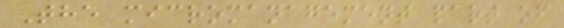The micromanagement part of
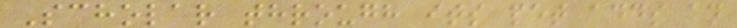Scholar through its pet adds an
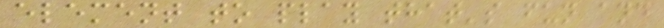element to play that's fun and
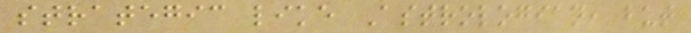strategic like Astrologian, but
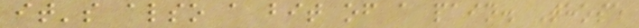it's also a bit of a pain. Those
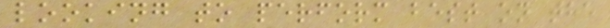looking to perform best on the
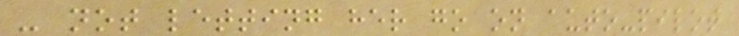- not letting her go on auto-pilot
